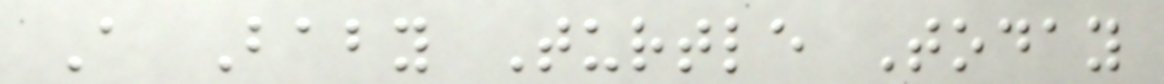A Baby Turtle Today
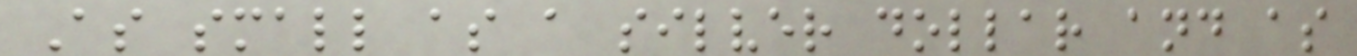As small as a silver dollar and as
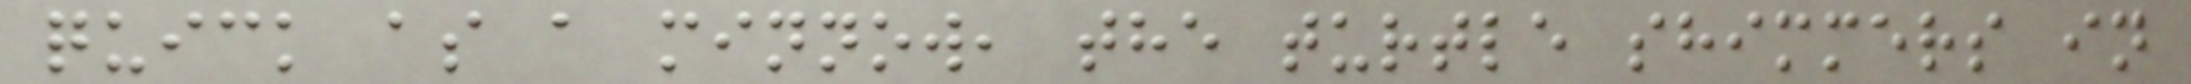quick as a minnow, the turtle shimmers in
